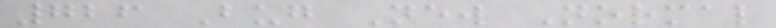726 Bug New Normal
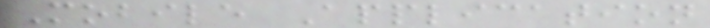Mobile Application
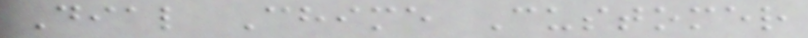Dial Chime Customer
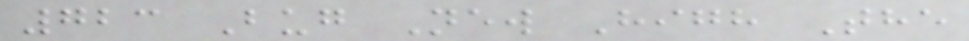723 Bug New High The
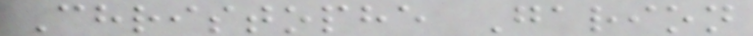Christophe Garion
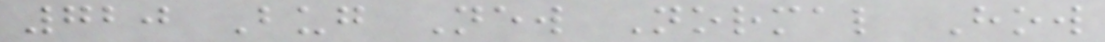720 Bug New Normal How
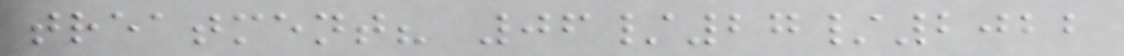treatment? 06/27/2022
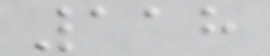118
